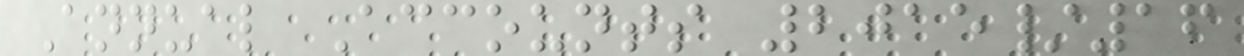Annual Accounts 2015/16
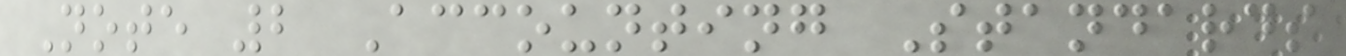Note 2 Accounting Standards
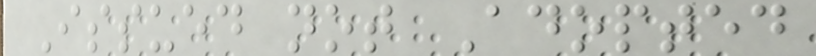Issued not Adopted
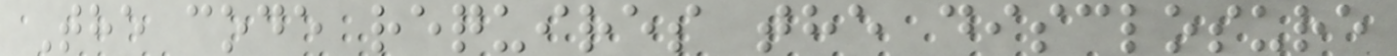The code requires the disclosure
